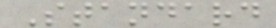Standard
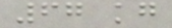67 kg
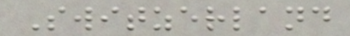Switzerland
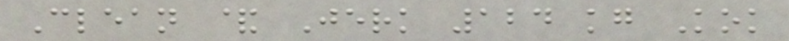Clean & Jerk 124 kg Kok
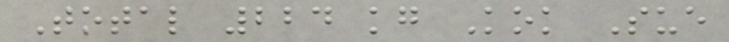Total 224 kg Kok Sue
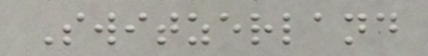Switzerland
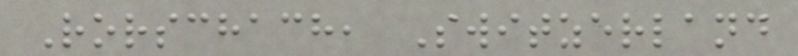Rorschach, Switzerland
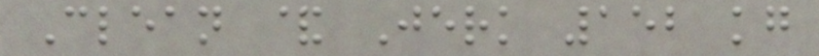Clean & Jerk 152 kg
